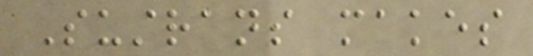Sustrans makes
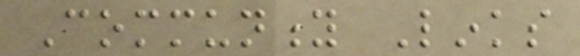Community Links
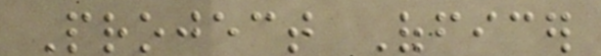Project Officer
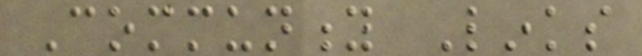Community Links
